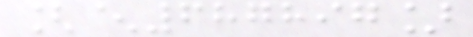[^687897]
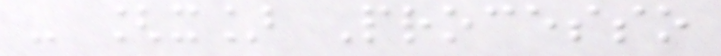- [x] Processo
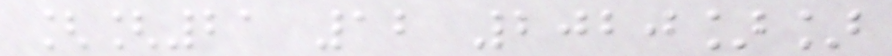[[21 12 2020]]
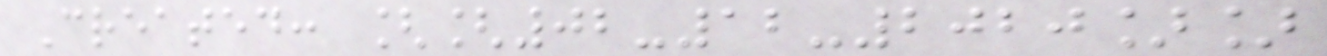Created: [[02-12-2020]]
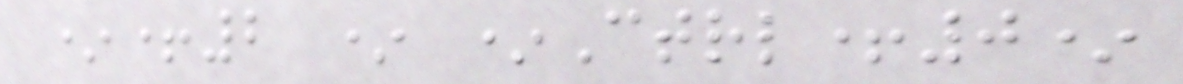*+2 * *Ctrl+0*
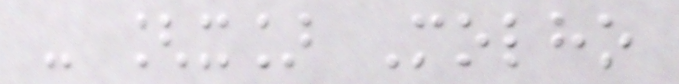- [x] Molho
